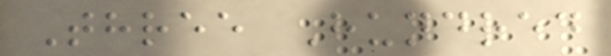Three Hundred
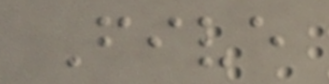Five
